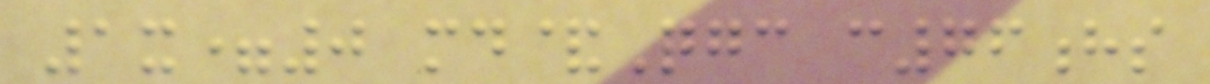1x=0 md&Qgc c76hs
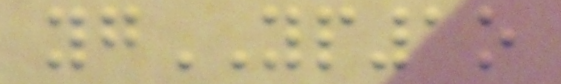ygYP1o
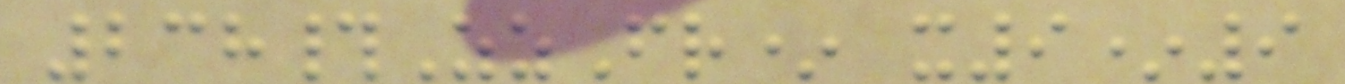238#ZzFr* x9*9
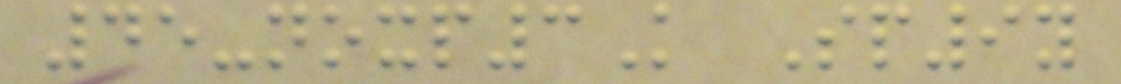45-noxp3K Sp9y
